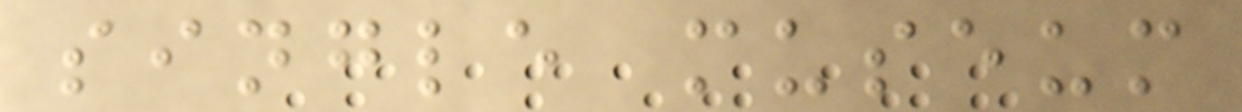single museum
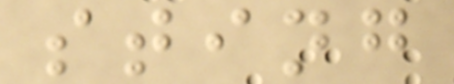sting
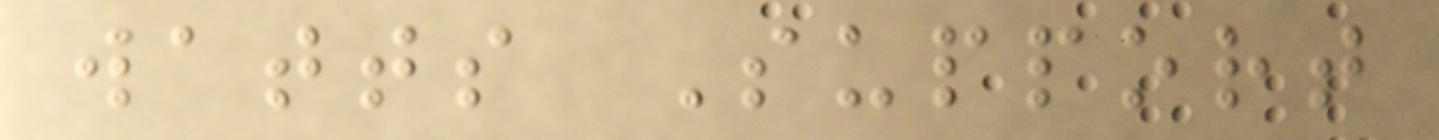watts Support
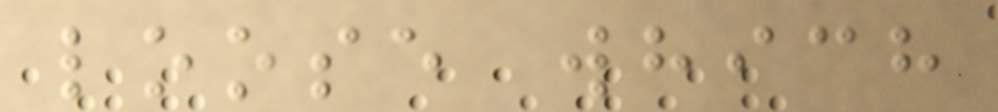loose which
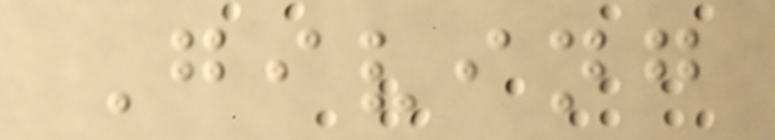Giving
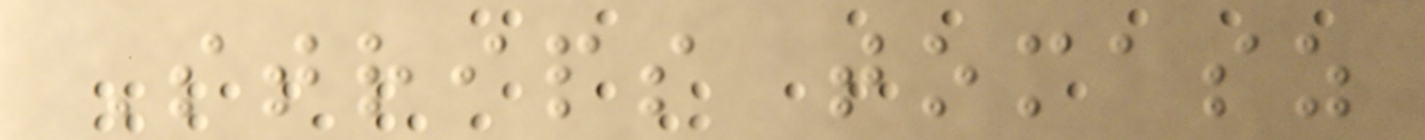Strips tomasz
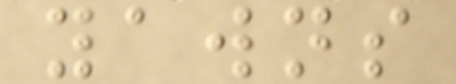yawns
